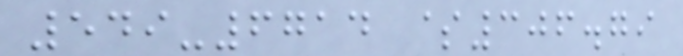549-6714 $306.79
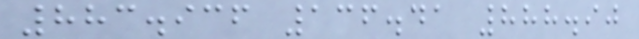883.936 136.41 888.90
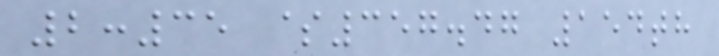2:35 $357.47 154th
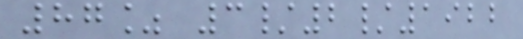87% 3/2/1922
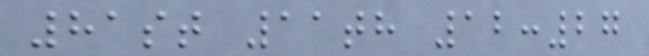81st 11th 12:27
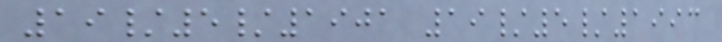19/5/1901 19/5/1993
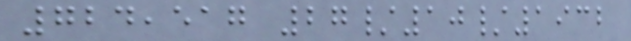724,517 27/10/1932
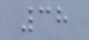38
